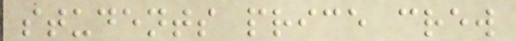students price crew
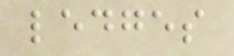ledges
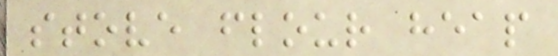stove flour heap
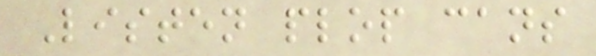Listen plop cans
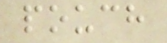pouch
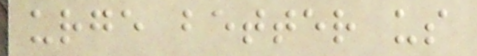urge better us
